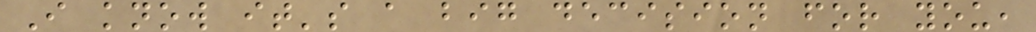I know it's a big decision for you,
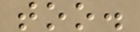too.
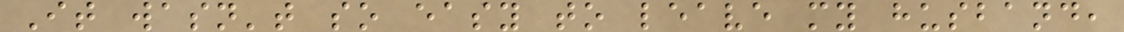It wasn't so easy to leave my husband,
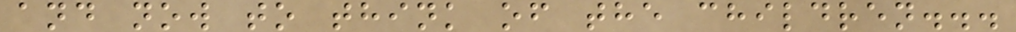and now to think of the children...
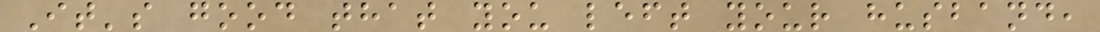It's good that you left your husband,
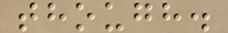though.
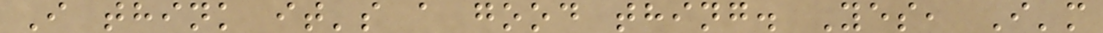I think it's a good thing. Yes, I'm
